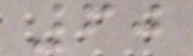60
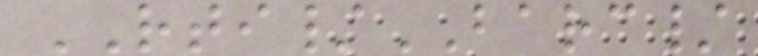RTI/BARC/
